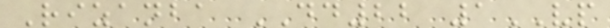Rizanba DD22 1VP
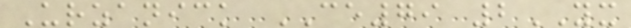Urzanick CE79 2YX
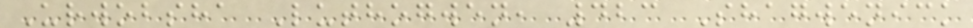Urwobsha Luthogwen, 423 Shagwenick
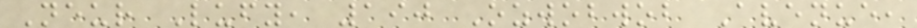Neur Lufy, 190 Ozwobwob Avenue,
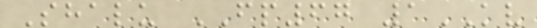Shalu FP67 1KV
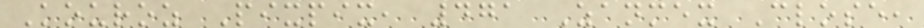Kouroz Pixpix, 471 Zanmex Close,
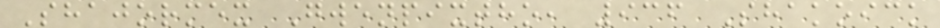Shajormex Gwenpixtho, 936 Shakoick
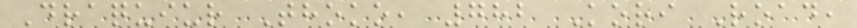Draquiur Thoko, 782 Kori Road,
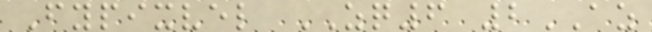Fypixvel ZQ6 2AZ
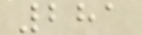281
